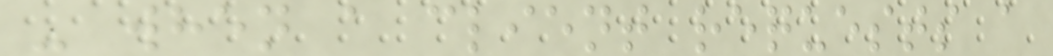- when a client requests a
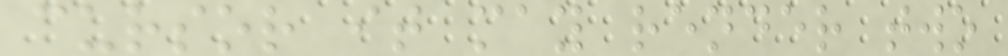cursor it may render two
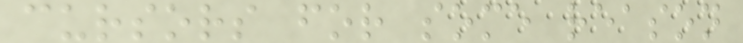cursors for some reason
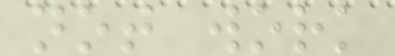not work
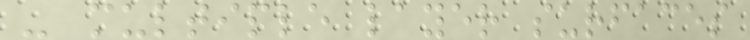- multiple layer surfaces
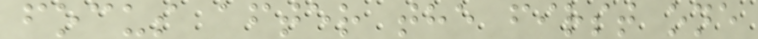focus after the first one
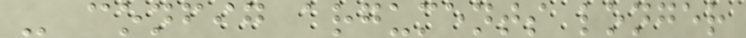- config arguments longer
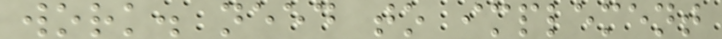work. need to implement
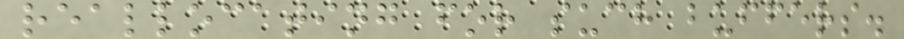reallocating for such buffers.
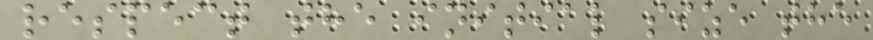respect the initial size the
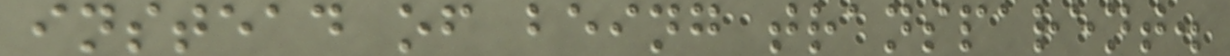instead of being transparent.
